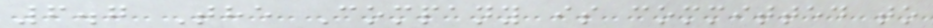6.7 The Company is committed to
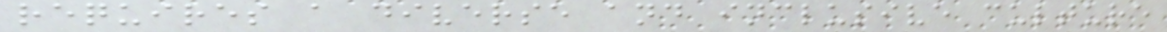requires a diverse and inclusive culture
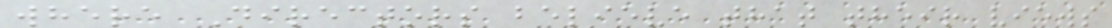where Directors believe that their views
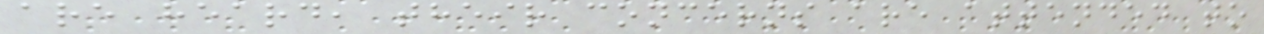are heard, their concerns are attended to
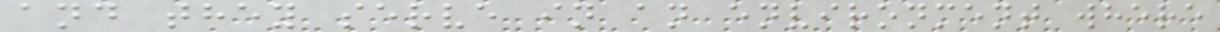and they serve in an environment where
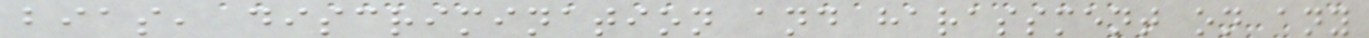bias, discrimination and harassment on any
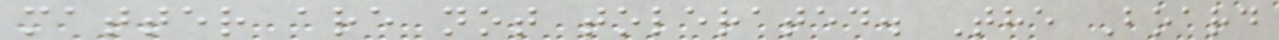matter are not tolerated. The Board
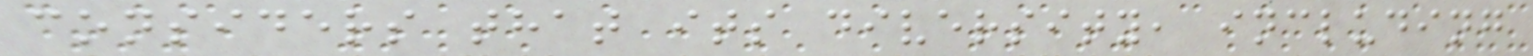considers that its diversity, including
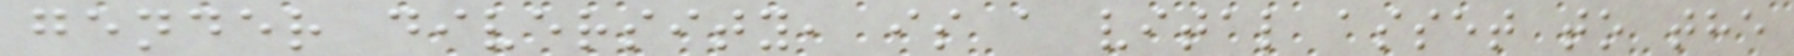gender diversity, is a vital asset to the
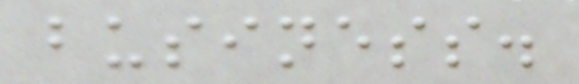business.
